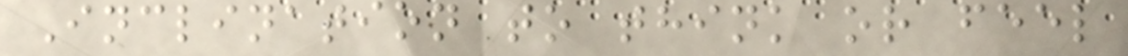Inclination to think or feel
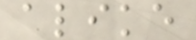alike
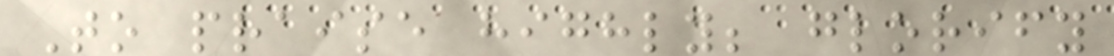To praise highly; glorify
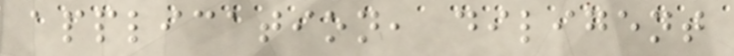application, diligent
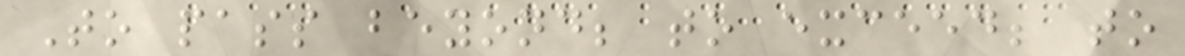To pass beyond; to exceed; to
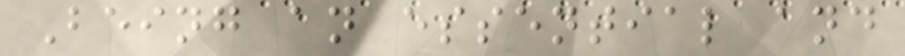Being an essential and
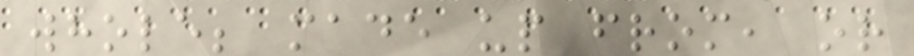whole; made up from, or
